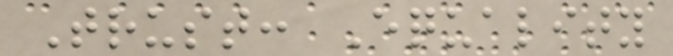Trust: Equality
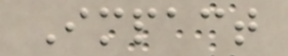Impact
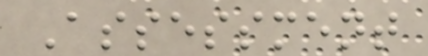Assessment
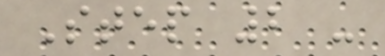Step 2 -
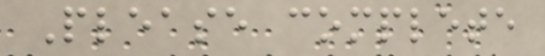Please complete
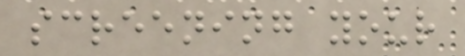screening your
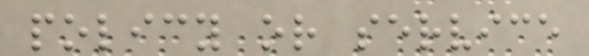policy or service
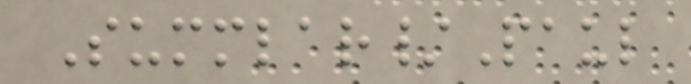Summlar/Paul
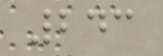243
